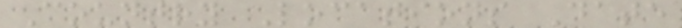Country Locations Date
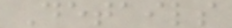Details
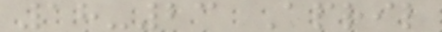18-23 April
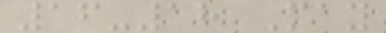16-18 May
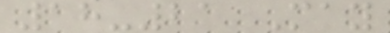18-21 May
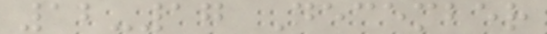12-17 December
